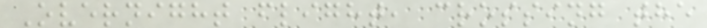Overnight flight, crossing the
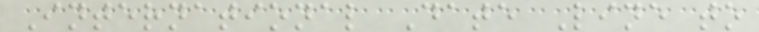International Date Line to
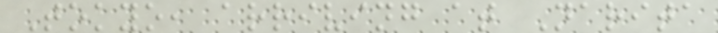Tokyo, arriving at Narita
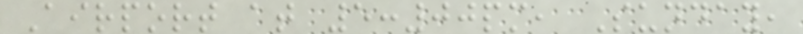Airport at 5:00pm, Sunday,
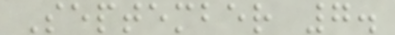September 7.
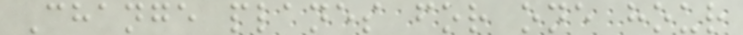Change planes for one hour
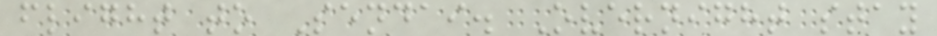flight to Sendai. Overnight stay
